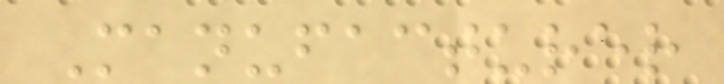Manufacturer
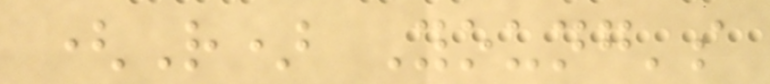(R) Young's
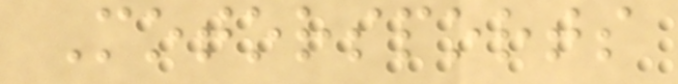Motorsports
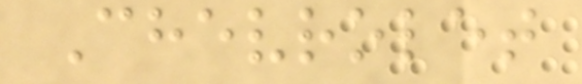Chevrolet
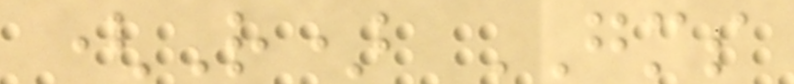(R) GMS
